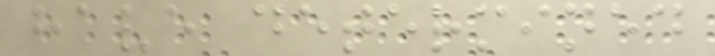have determined
